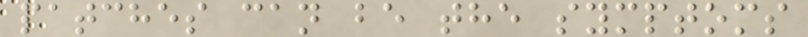patches can be the symptoms
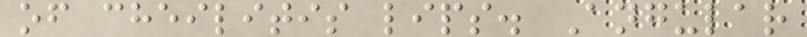of cheilitis lips. Angular
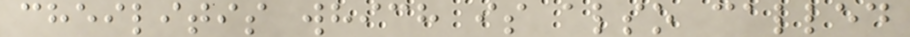cheilitis which is also called
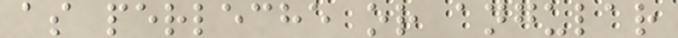as perleche or angular
